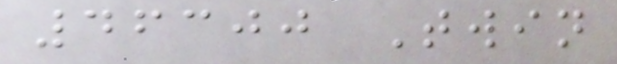46300 Twin
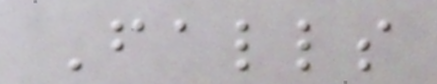Falls
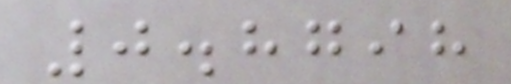0.8798
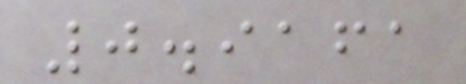0.9161
